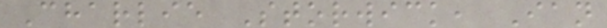Charlie Storwick, Ian
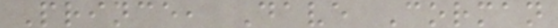Prince, Dave Corman
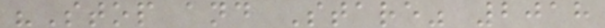"Stop and Stare" 2018
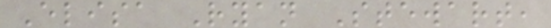Elisa Ryan Stewart,
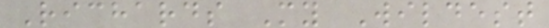Richards My Wildest
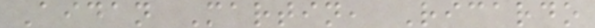Aidan Martin, Ricardo
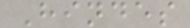Hindes
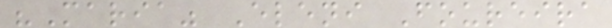"Maria" Eleni Foureira
